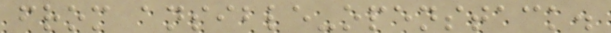from ansible-openstack.
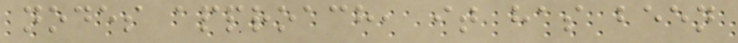nodes approach, it has been
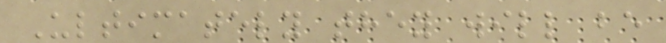Ultimately they will be
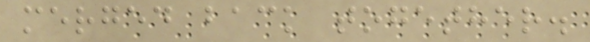merged back together.
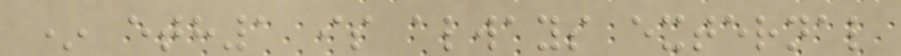* eth1 is always external
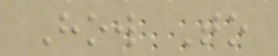How To
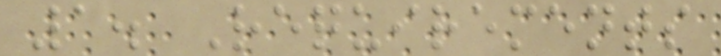1. Requirements
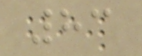83
